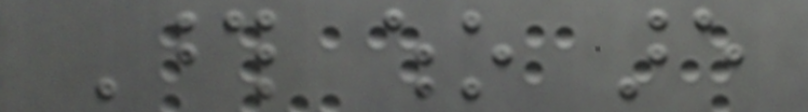Those who are
